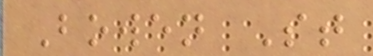Bowen St
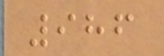986
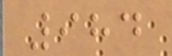984
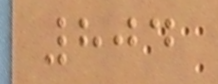804
